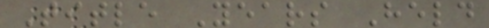Title Years Held
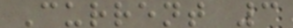Current 3
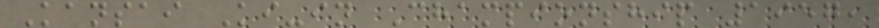Kansai Ki-in Championship 1957,
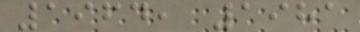1964, 1981
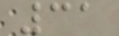31
